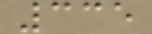335
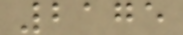2175
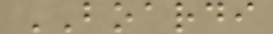BOARDI
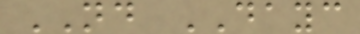ND DAYC
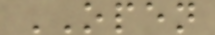OPEN
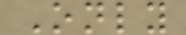Only
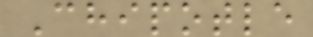Chipotle
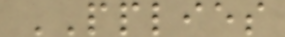PPLIES
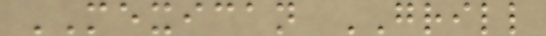MEXICAN GRILL
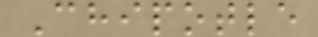Chipotle
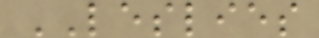LESLIES
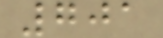701
